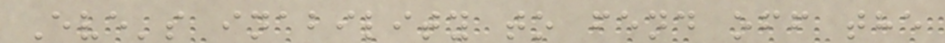Eve's inability to fend off the
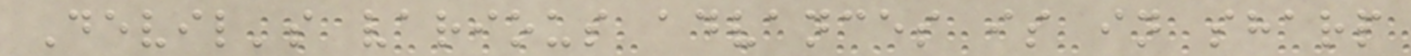Devil's various advances is in sharp
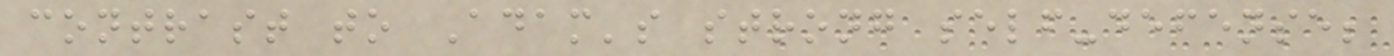contrast to Adam's strong self-defense;
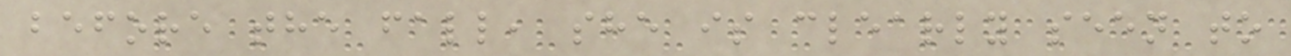before the fall, she is clearly seen to
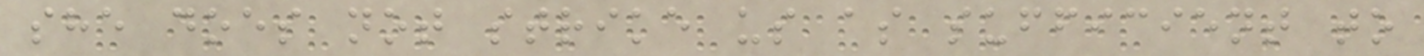she does not strike us as sufficient to
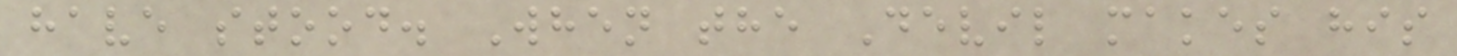have stood. When the Devil makes his
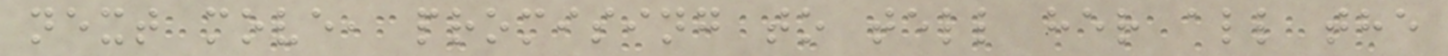next move, promising to tell her all the
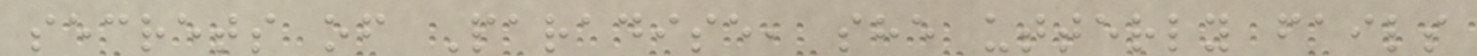secrets of Paradise, she utterly fails
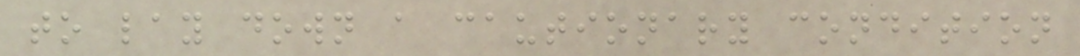to lay down a cautionary condition
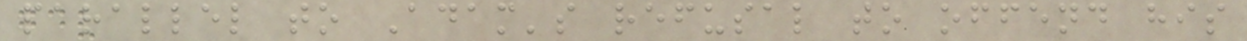parallel to Adam's refusal to offend his
